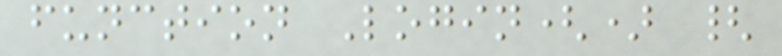function Login() {
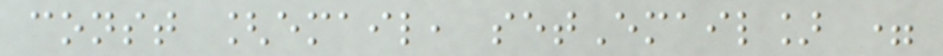const [email, setEmail] =
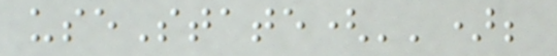useState('');
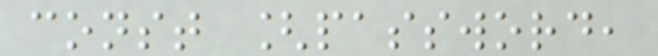const [password,
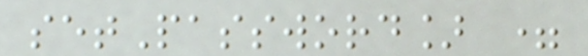setPassword] =
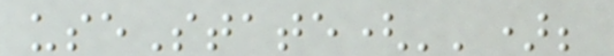useState('');
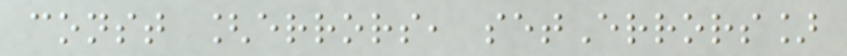const [errors, setErrors]
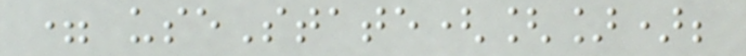= useState([]);
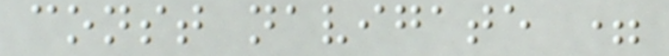const navigate =
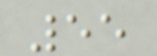55
